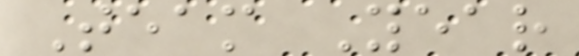Team Year
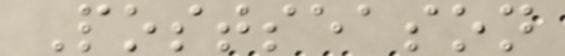Postseason
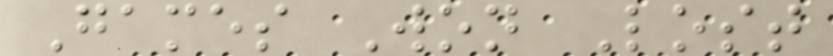Games Won Lost
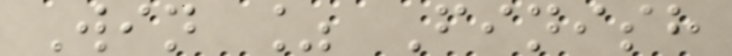Win % Finish
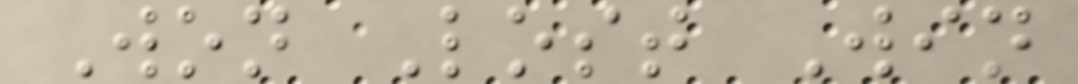Won Lost Win
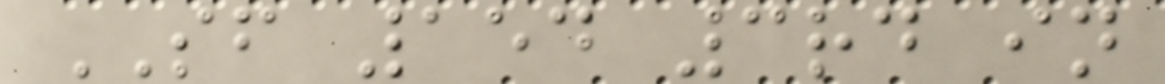SF 154 3rd in
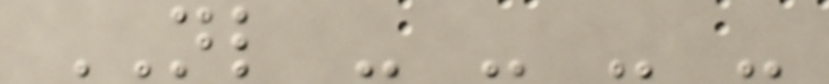NL - - - -
